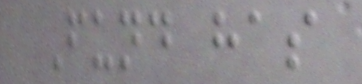Fund has
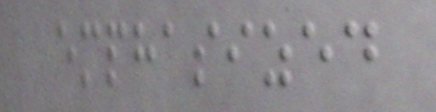emphasized
